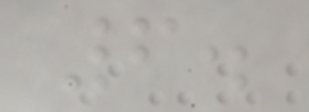6.
